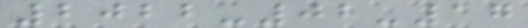2022-02-17
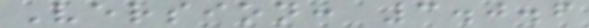Version: 3.0.6
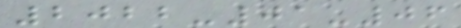2022-01-06
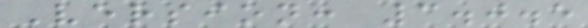Version: 3.0.5
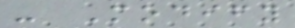- Modify
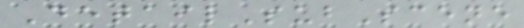DetailSubScene
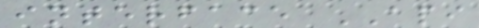interface API
